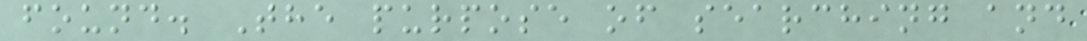found. The purpose of searching and
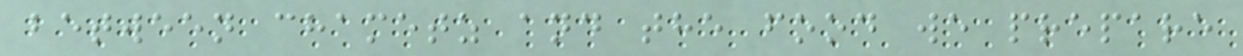between chametz and the food we prepare
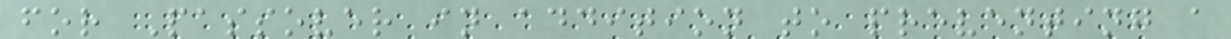for Passover in addition to preventing a
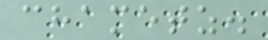chametz.
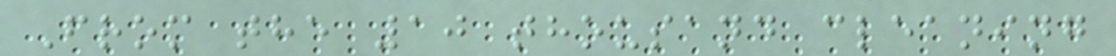From the 10 thousand cleaning
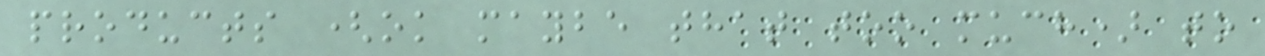products (ok maybe that too much) to
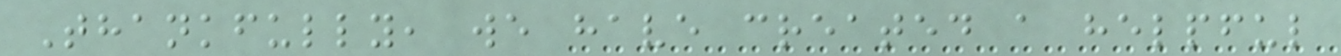Thankfully, we have created a helpful
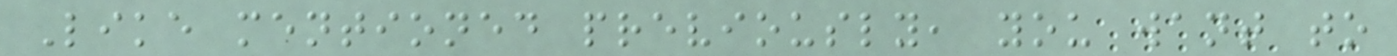Like mentioned previously, you want to
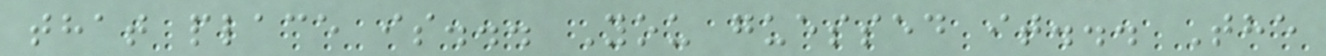that place is... You guessed it... The
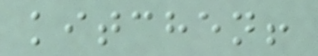kitchen!
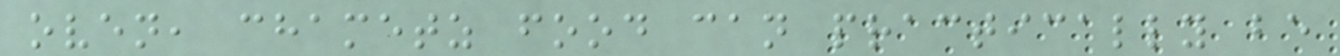oven, chametz food can practically be
